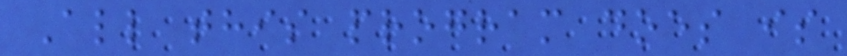All this program does is
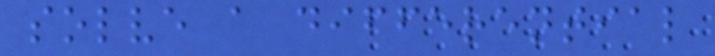solve a differential
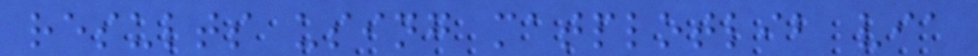results using matplotlib via
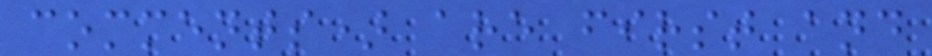comments) are first and
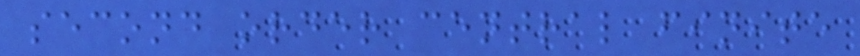second order central finite
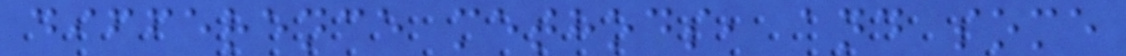difference methods, and some
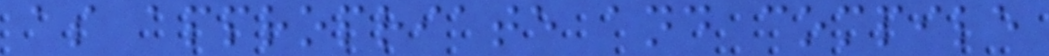as appropriate and compile
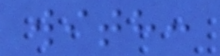with:
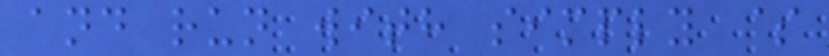and run with simply $
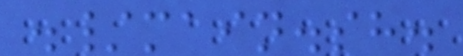./main.sh.
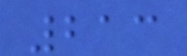213
